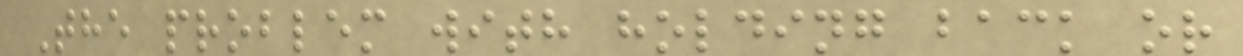The problem with holding back or
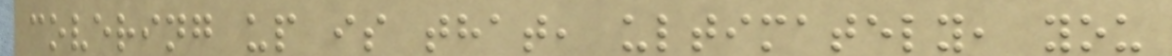covering up is that, ultimately, you
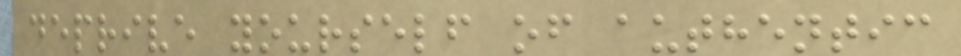deprive yourself of authentic
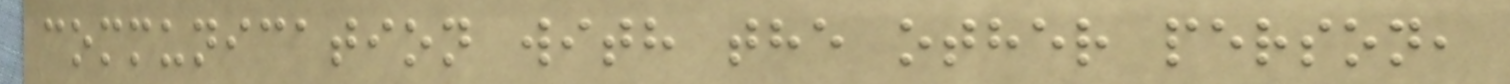communication with the other person,
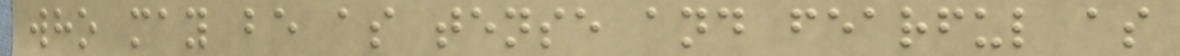who may be as tense and fearful as
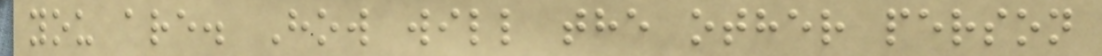you are. How will the other person
